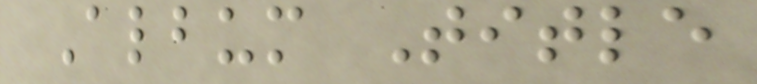Album Title
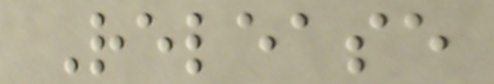Release
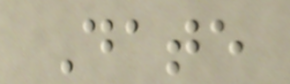Date
